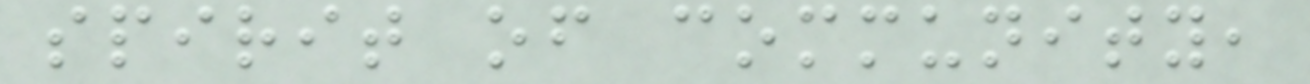spirit of community,
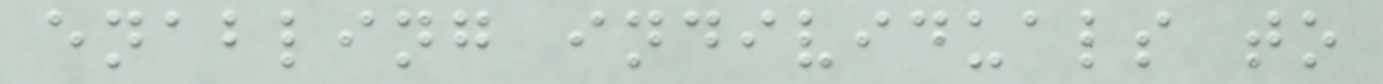enabling individuals to
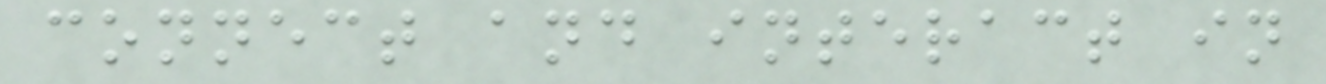connect and interact in
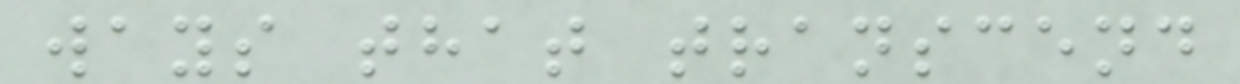ways that transcend
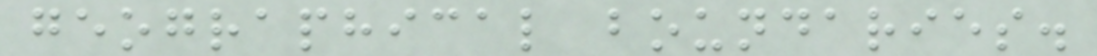geographical boundaries.
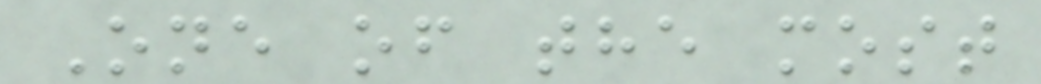One of the most
